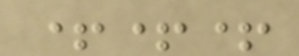+++
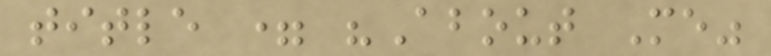title = "About Me"
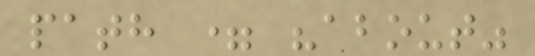path = "about"
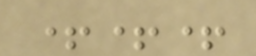+++
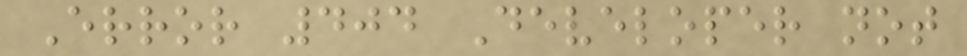Error 404 Developer not
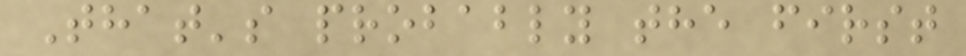That's probably the first
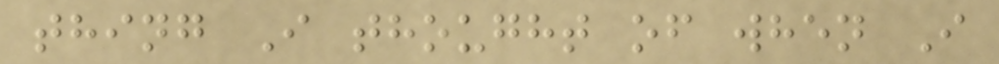thing I thought of when I
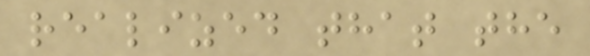realized that the
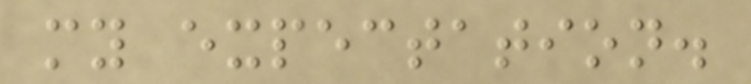my expectation.
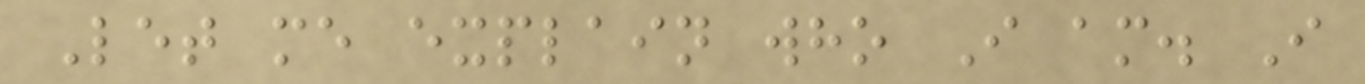Let me explain who I am. I
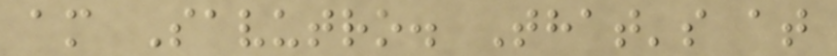am Savutro. That's at
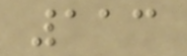113
